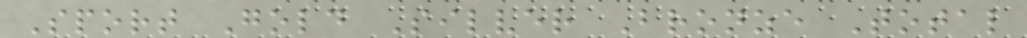Sport Gold Silver Bronze Total
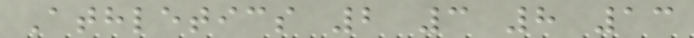Athletics 2 3 8 13
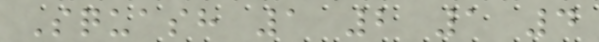Squash 1 2 1 4
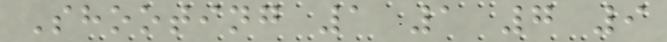Shooting 1 1 7 9
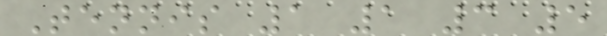Tennis 1 1 3 5
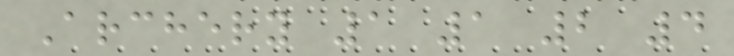Archery 1 1 2 4
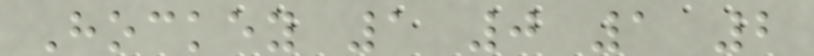Hockey 1 0 1 2
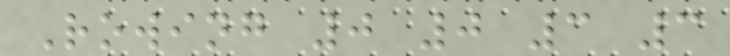Rowing 0 0 3 3
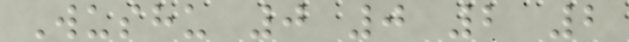Wushu 0 0 2 2
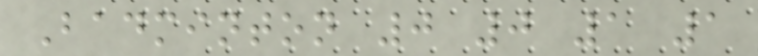Badminton 0 0 1 1
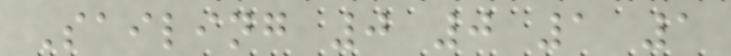Sailing 0 0 1 1
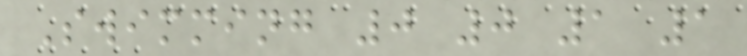Swimming 0 0 1 1
